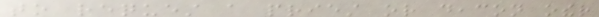to request a priest or deacon other
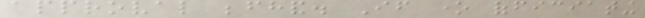approval beforehand. If one officiating
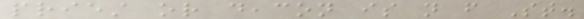priest or deacon is not from St.
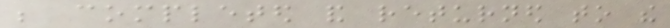be completed and returned to the
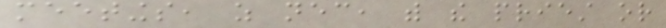meetings, as necessary, with the priest or
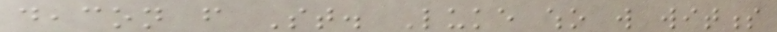deacon from St. Luke who will witness
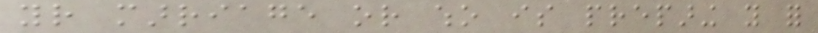your marriage or who is preparing you for
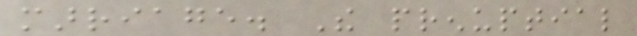marriage. The prenuptial
